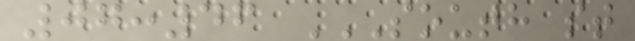07:46 SOUTH ST
